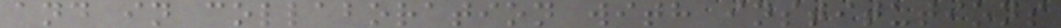and in collaboration with institutions
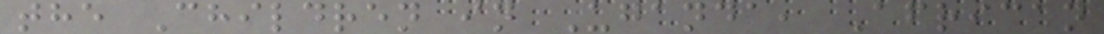the Children in Uganda, African
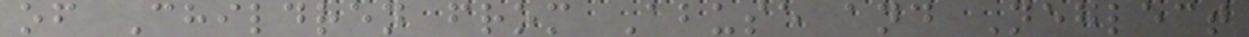of Children from Abuse and Neglect
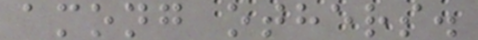among others.
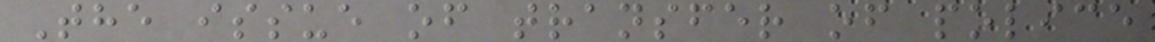The issue of transfer of police
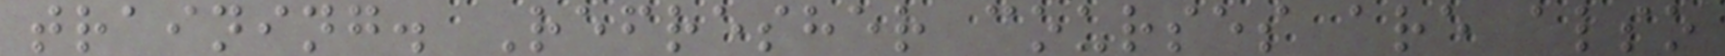training. Refresher courses are also
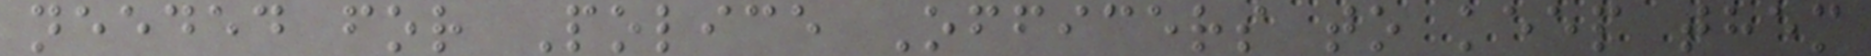needed for Police Officers to keep them
